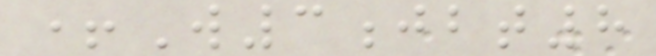+W3jbt8
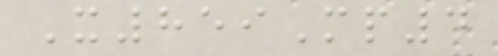X859Mp4
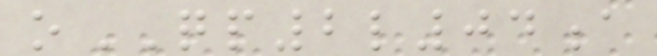oQP2l04a
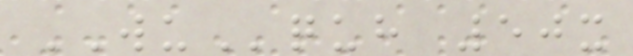WUquh 50x
